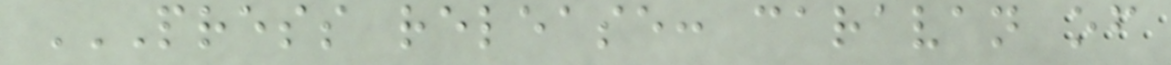PRESS RELEASE: CARAVAN OF
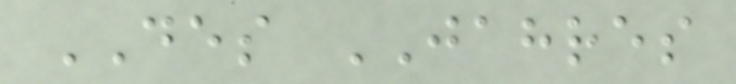DES JAHRES
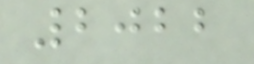2022
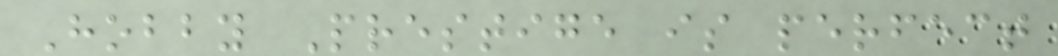Hobby Prestige is perfect
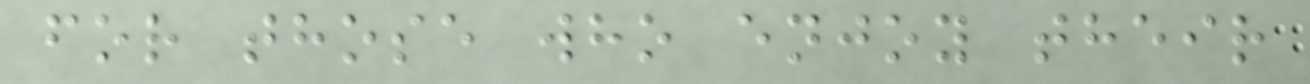for those who enjoy their
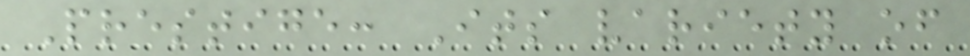Prestige: Its variety of
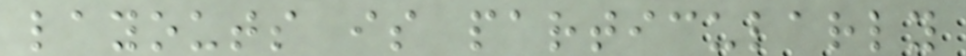layouts is particularly
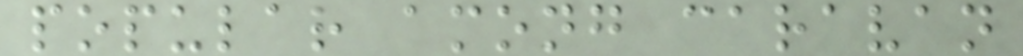popular among caravan
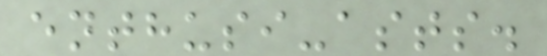enthusi-asts.
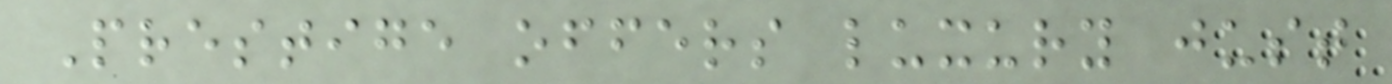Prestige offers luxury just
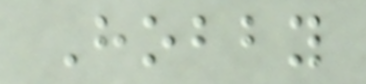Hobby
